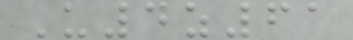U4z61
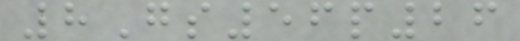8Gs56p26
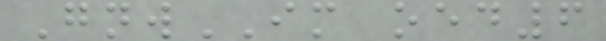GnwIM oed6
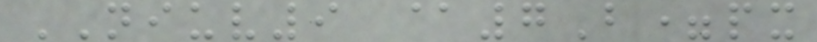NIUV9 @7B=px
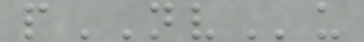pNVu
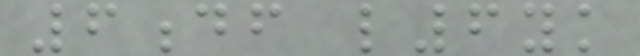6df l6yk
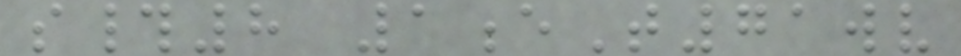s#8 1eT71wv
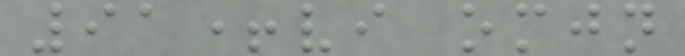91+vi omjn
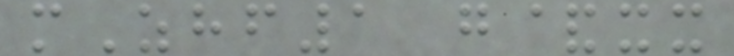mZhf1 g&xx
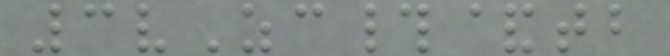3vZc#&tb
